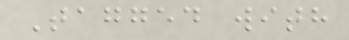Tagged with
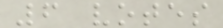6 votes
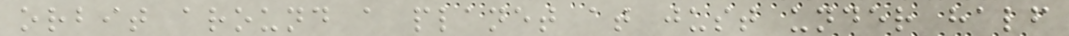orbit around a planet at just under half
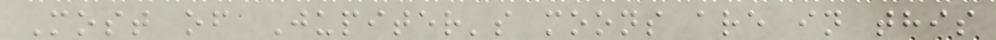Most of Jupiter's moons are in this
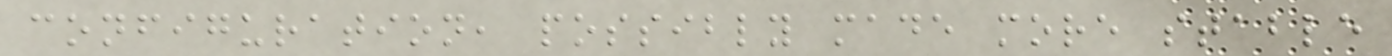configuration, possibly made more stable
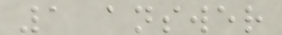1 answer
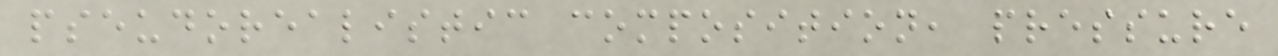pseudorealistic composition, pressure
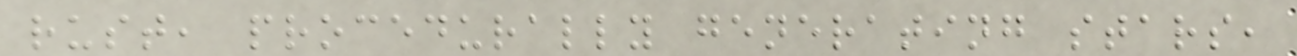rust, procedurally generating stars,
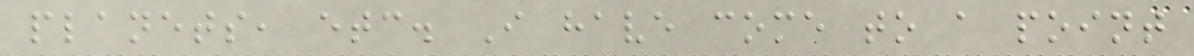planets, etc. I have come to a point
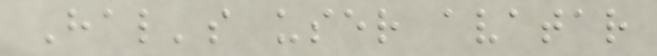Hal's user avatar
